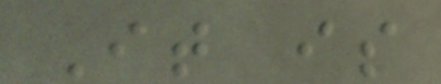It is
